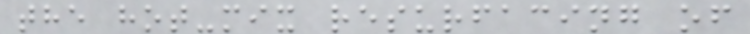the hot-mix resurfacing of
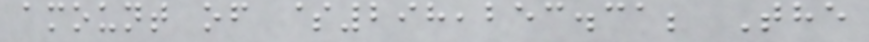amount of $298,253.31; The
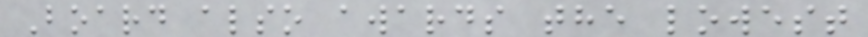Board also awards the lowest
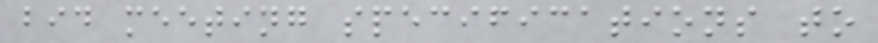bid meeting specifications to
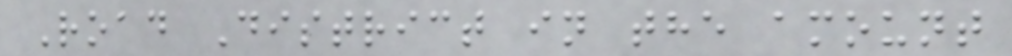Road District in the amount
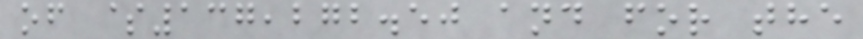of $137,272.50 and for the
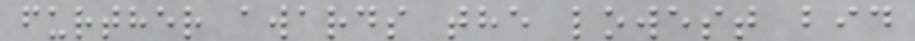further awards the lowest bid
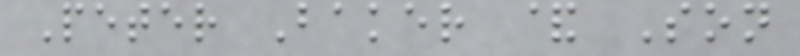Peter Baker & Son
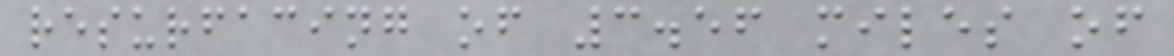resurfacing of 3.56 miles of
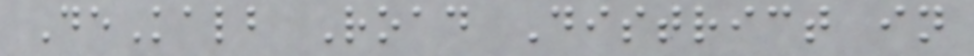DeKalb Road District in
